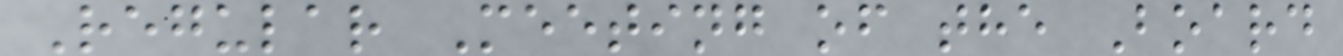Regular Meeting of the Board
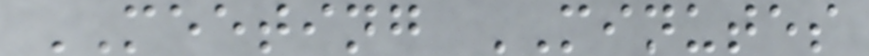MEETING MINUTES
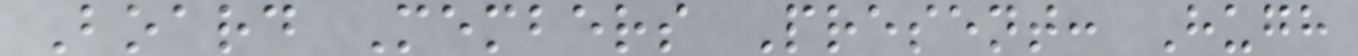Board Members Present: Hugh
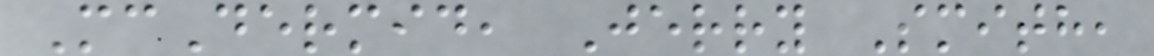McDermid, Jerry Smith,
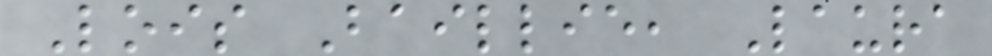Lois Baillie, Laura
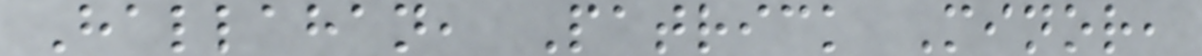Hallahan, Patrick Minor,
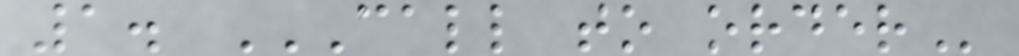1. CALL TO ORDER
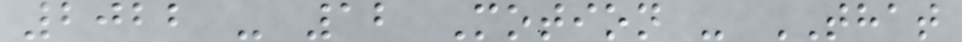2022 - 12 Motion - THAT
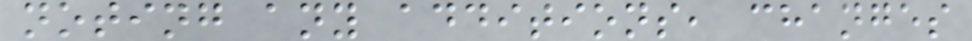noting any additions, changes
